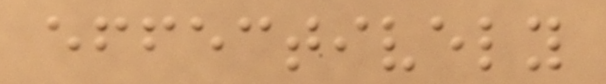effectively
